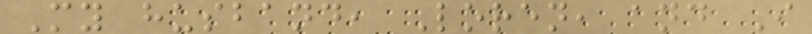My husband, Loren, and I
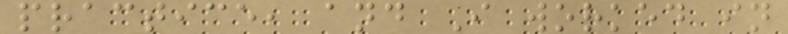practice, and I worked in
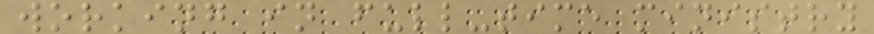working in full-time ministry
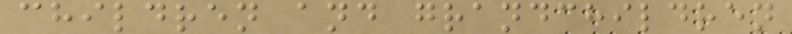children and grandchildren
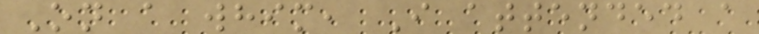On a whim, I attended a
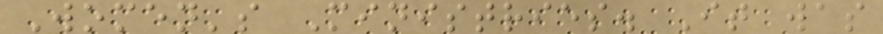Women's Ministries. It was
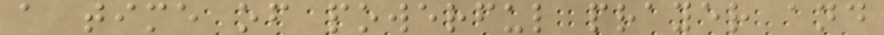a time of powerful prayer and
